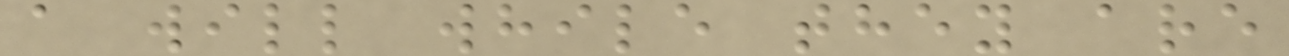a will while they are
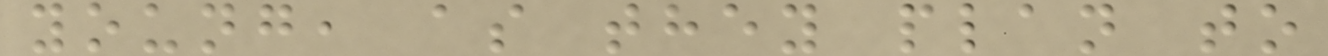young, as they plan to
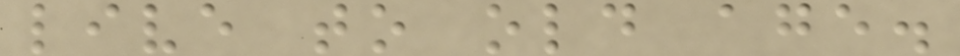live to old age.
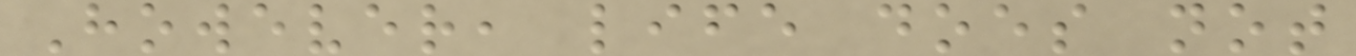However, life does not
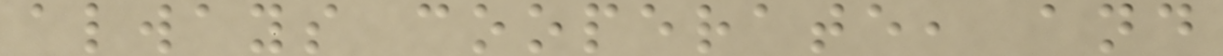always cooperate, and
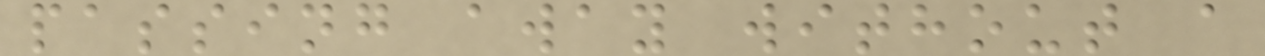passing away without a
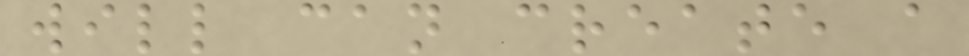will can create a
